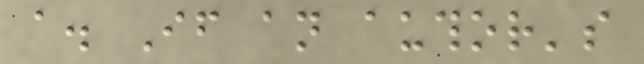a. If an author's
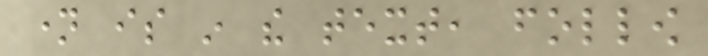name is in the text, follow
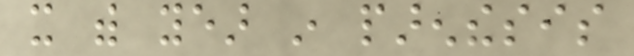it with year in parenthesis
